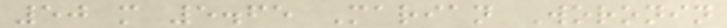50 m 5.65 Marian Woronin
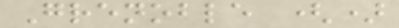Grenoble ()
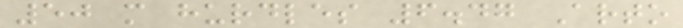50 m hurdles 6.47 Arto
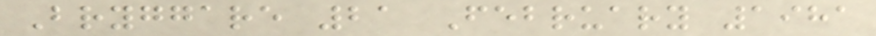Bryggare 21 February 1981
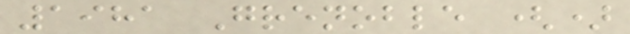1981 Grenoble ()
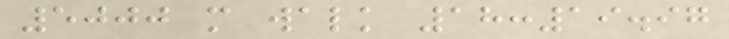5000 m walk 18:19.97
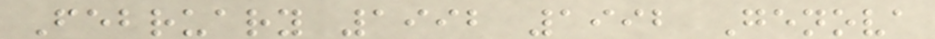February 1992 1992 Genova
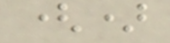()
